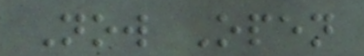Now Open
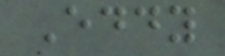Eddy
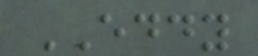EDDY
